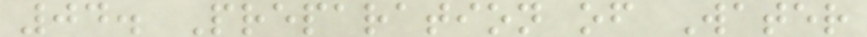04. Preparation of Water
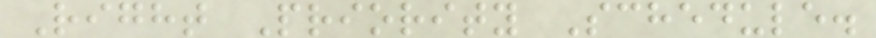Right Priority Schedule.
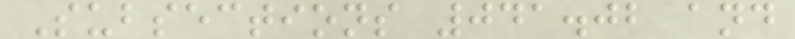Subsections 041.02 and
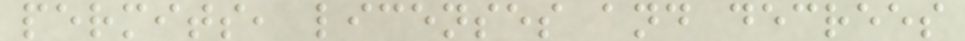permits, licenses and decrees
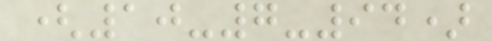(10-7-94)
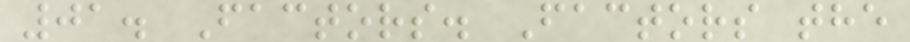01. Factors. Factors the
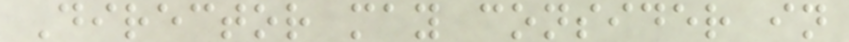Director may consider in
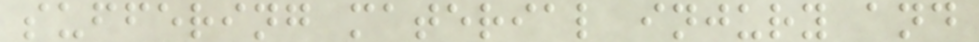suffering material injury and
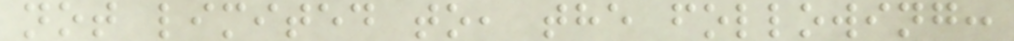not limited to, the following:
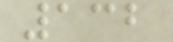132
